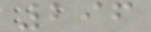296
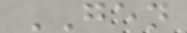GEN
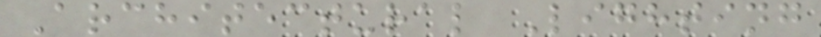Architectural Lighting
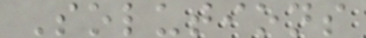Solutions
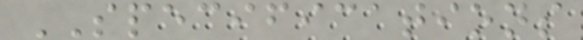SPECIFICATIONS
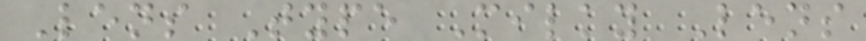Lens Type Milky Lens
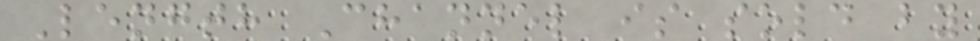Length Channel is sold by
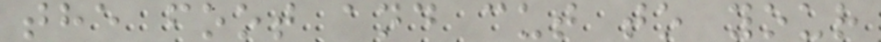the foot and cut to your
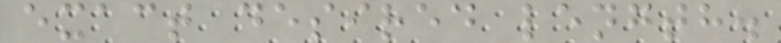exact desired length.
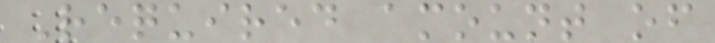Required amount of
